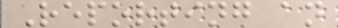Reporting an
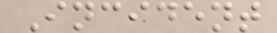Incident
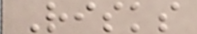Risks
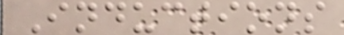Inductions
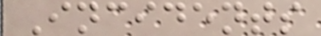Incidents
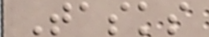Tasks
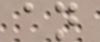an
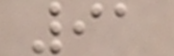91
